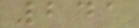241
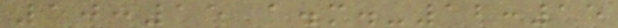10:15 a.m.-12:15
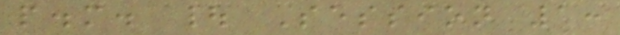p.m. | Session 1:
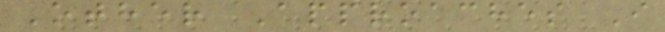Other Approaches I
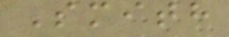Smith
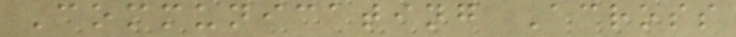Communicating Across
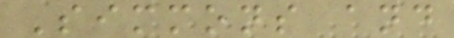Simmons and
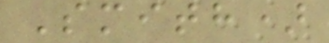Smith)
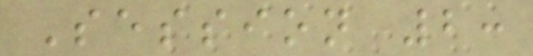Session 2:
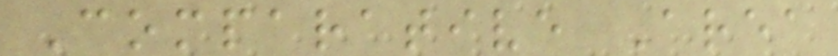Comparative Area
